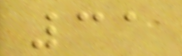31
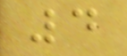4
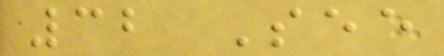32 See
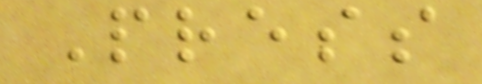Press
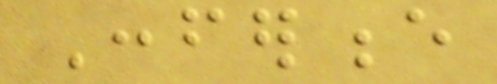Conference
